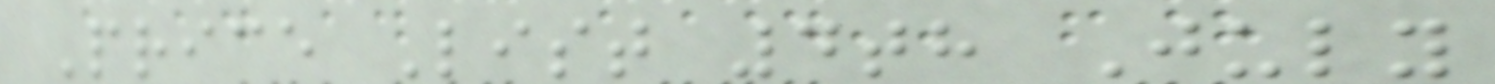Price List 4th July
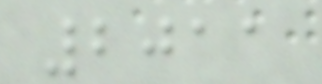2011
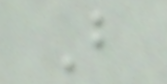B
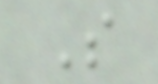S
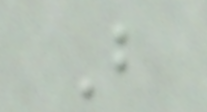B
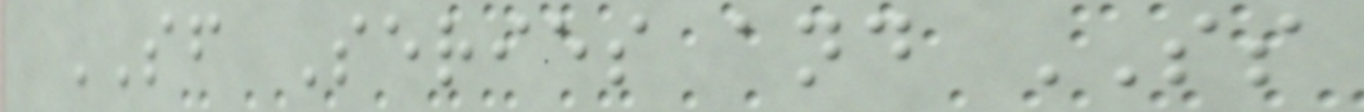SF Series and SS
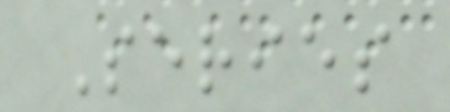Series
